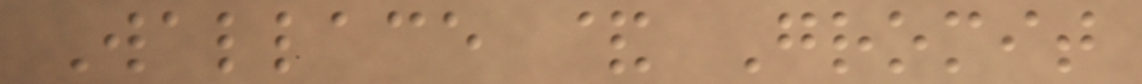Wallace & Gromit
